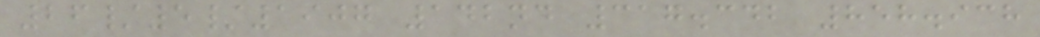26/5/1907 142nd 317.342 858.938
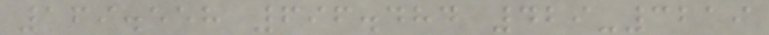169.558 696.484 429-3219
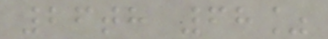26th 68%
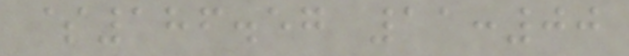$186.57 11:00
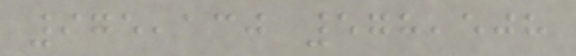975,130 578,508
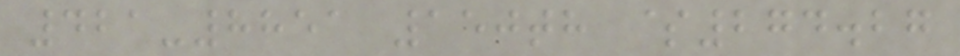421-8851 150th $274.27
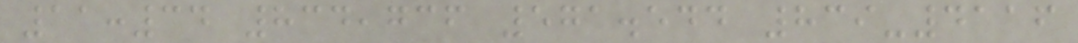11:34 834,736 571.544 839-4116
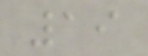19
